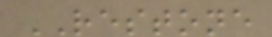RESTONE
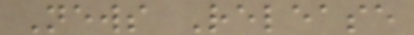News Release
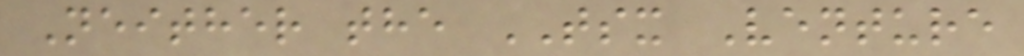Neither the TSX Venture
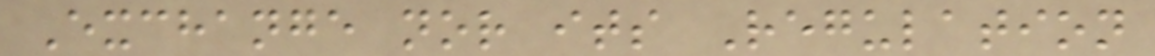Exchange nor its Regulation
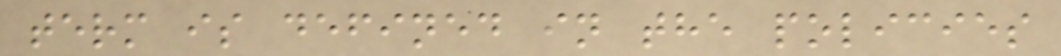term is defined in the policies
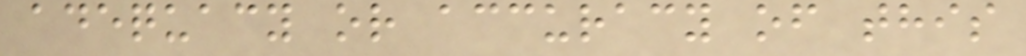adequacy or accuracy of this
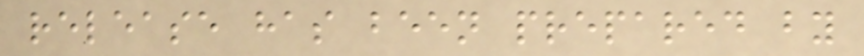release has been prepared by
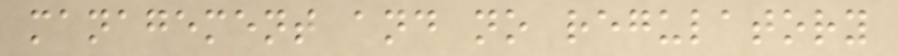management and no regulatory
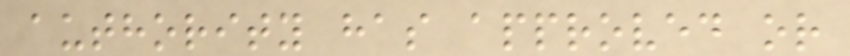authority has approved or
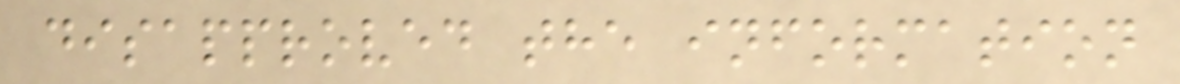disapproved the information
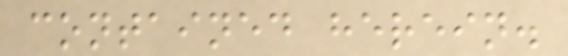contained herein.
